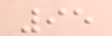95
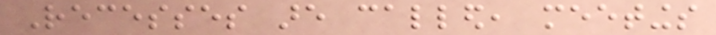Recesses are called, meetings
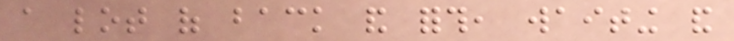a lot of back and forth, waiting and
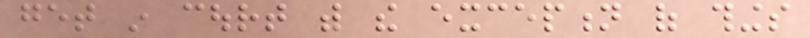get in court with the exception of things
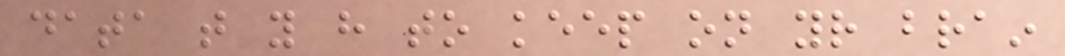data that you have to keep on your brain
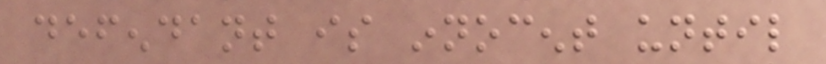defendant is innocent until
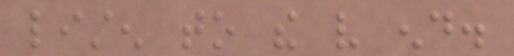listen to the very end.
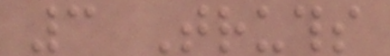3 Truths
